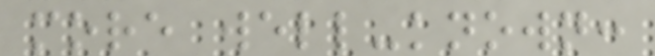more well-known:
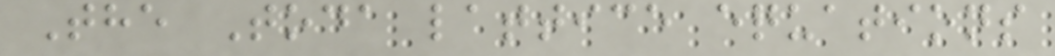The Toda lattice equations
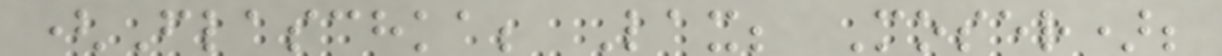(Flaschka; Lax; Moser);
